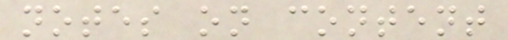notes on content
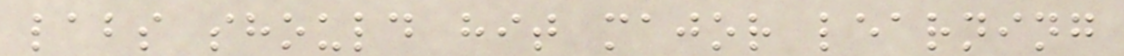labs should hit major learning
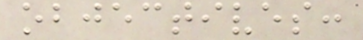objectives:
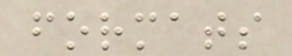formats
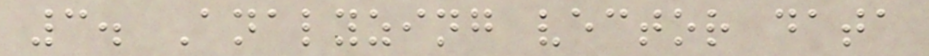3. Analyzing vector data
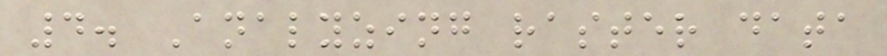4. Analyzing raster data
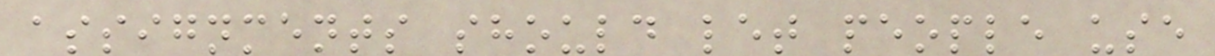assignments should let people use
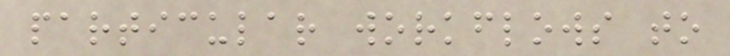particular workflows to
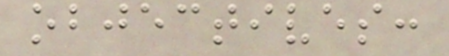objectives:
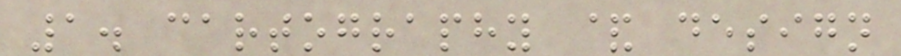1. cartography & design
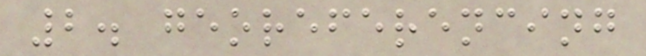2. georeferencing
